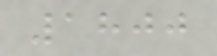1800
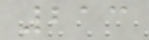213
